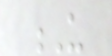U
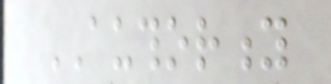AUTHORITY
